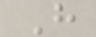H
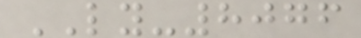LY-8076
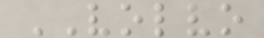VOLVO
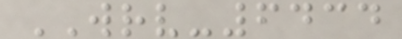WRV-6434
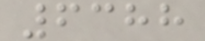6388
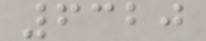6320
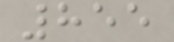855
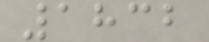1832
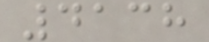4138
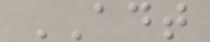ADT
